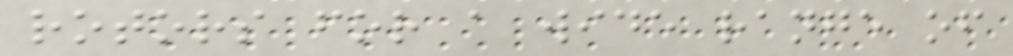rotors for a wide range of
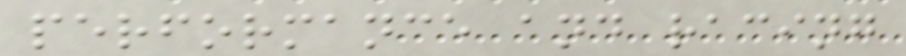performance and racing
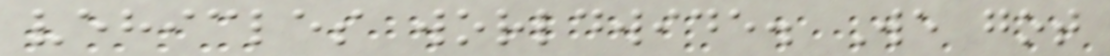vehicles worldwide. We got
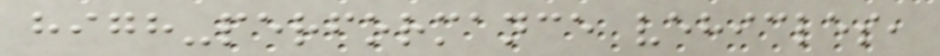high-performance vehicles,
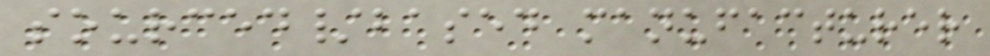sourced/based manufacturer
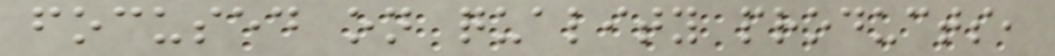focused on quality products,
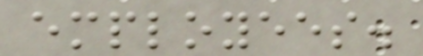employees.
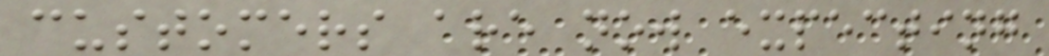customers are now expecting
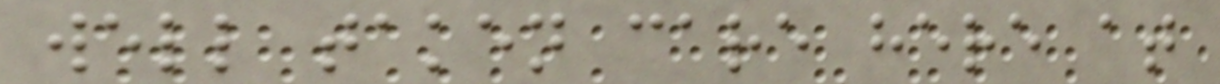well taken care here at
